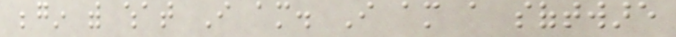begin with what I am. I am a software
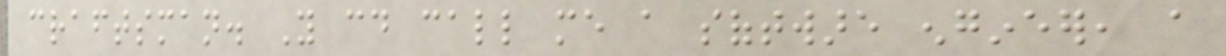craftsman. You could call me a software engineer, a
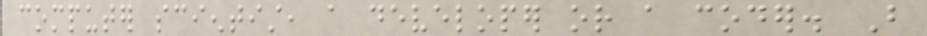computer scientist, a developer or a coder. But
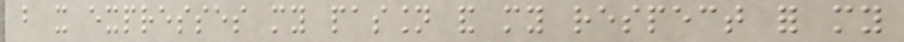but it expresses my passion and my respect for my
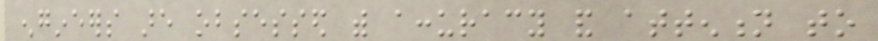engineers are obsessed with accuracy and attention to
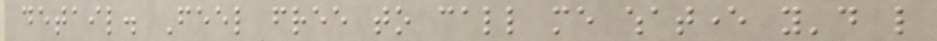detail. Feel free to call me whatever you'd like
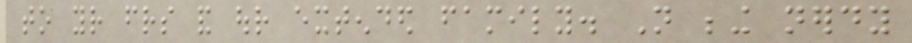to your friends and our extended family. Not being nerdy
